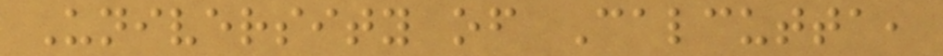University of Calcutta,
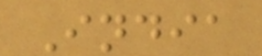India
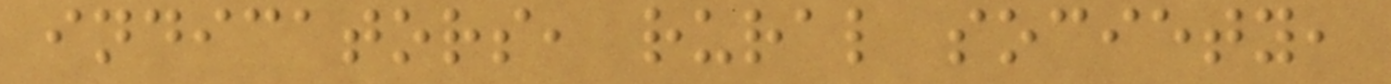indicators, rural society,
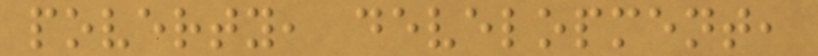poverty, development,
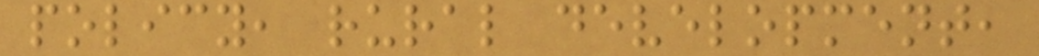policy, rural development,
